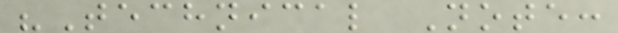"Technical Note:
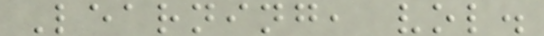Learning, vol.
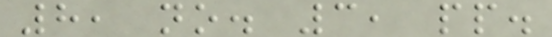8, no. 3, pp.
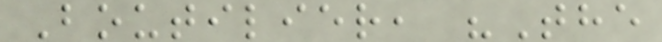Boutilier, "The
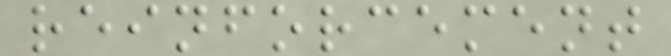reinforcement
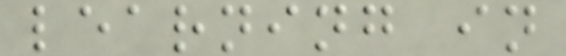learning in
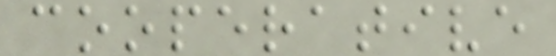cooperative
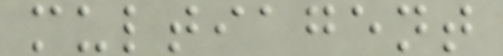multiagent
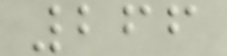266
